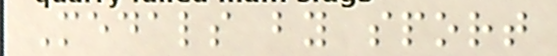Medals by sport
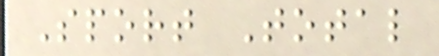Sport Total
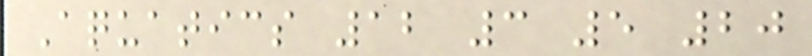Aquatics 12 3 5 20
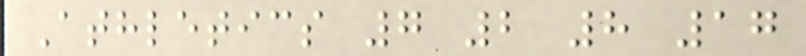Athletics 7 2 8 17
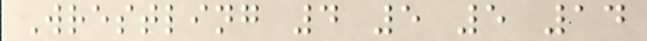Wrestling 4 5 5 14
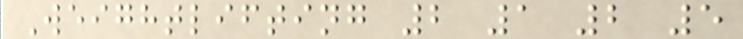Weightlifting 2 1 2 5
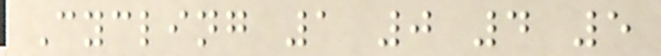Cycling 1 0 4 5
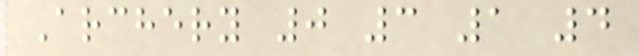Archery 0 3 1 4
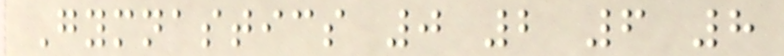Gymnastics 0 2 6 8
